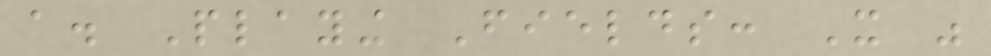a. Playing Fields: It was
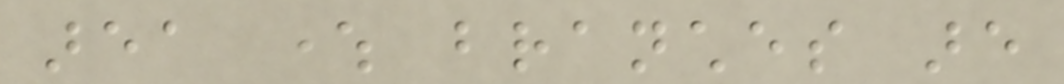area where branches are
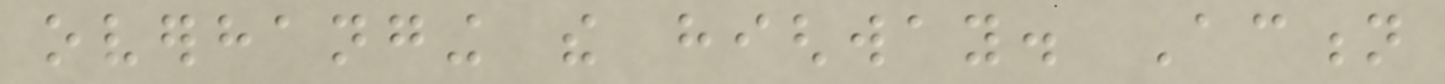overhanging the highway. Action
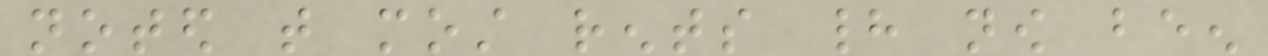noted that most rents had now been
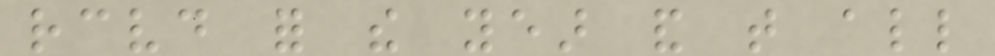received for the year and that all
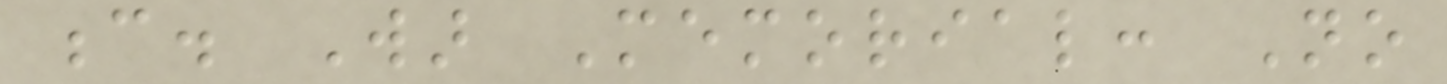c. War Memorial: No
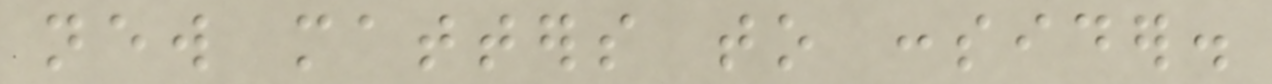new matters to consider.
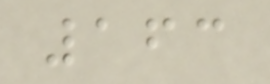163
